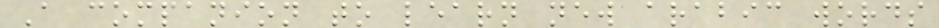A companion to learn new arabic words
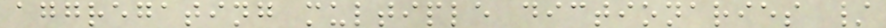aggregating multiple dictionaries /
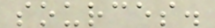sources.
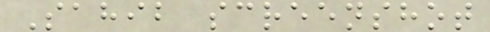Sahib screenshot
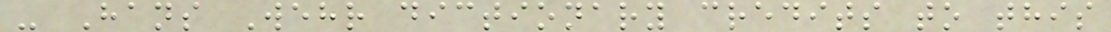- Hans Wehr dictionary credits to this
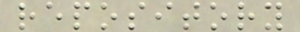repository
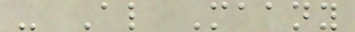- Al Maany
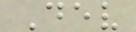Dev
